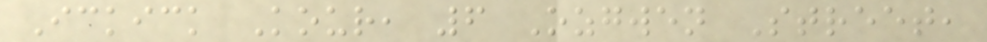Ickick Kour, 6 Ozgwen Street,
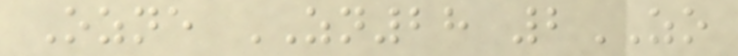Ozne ZN28 2ZO
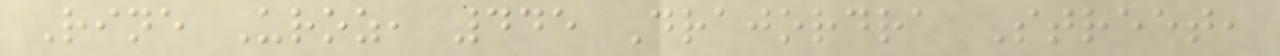Rine Uroz, 445 Drajordra Street,
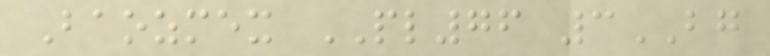Baozmex PL76 3BG
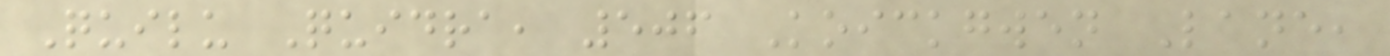Quilu Quidra, 506 Koickgwen Lane,
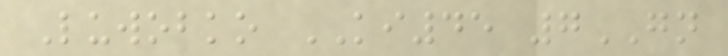Luwobko KI45 7GN
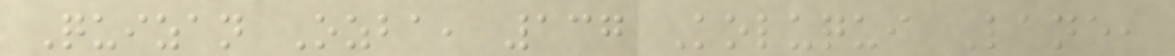Quizan Ozba, 137 Koluqui Lane,
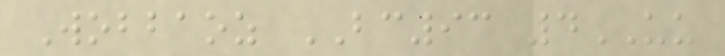Wobbaoz BC93 4UU
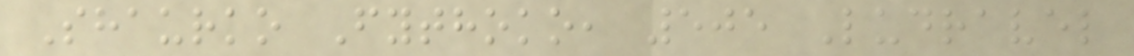Shaurko Fythoko, 505 Ludravel
